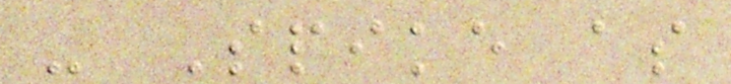- Spike as
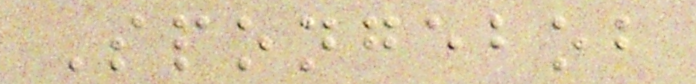Spongebob
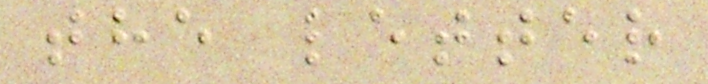the letter
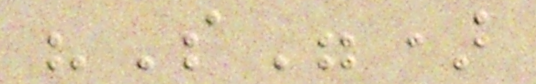"S")
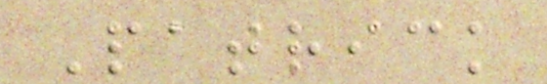Patrick
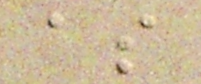as
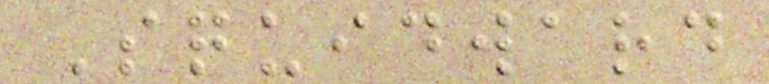Squidward
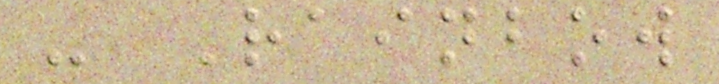- Rainbow
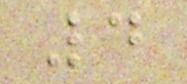4
